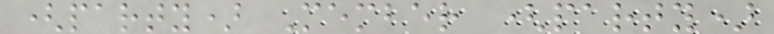(party) Member (party)
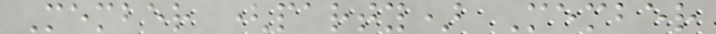Member (party) Member
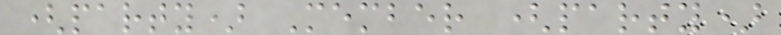(party) Member (party)
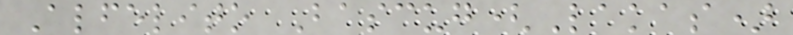Alfelito Bascug(Lakas)
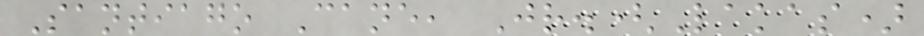Santiago Cane, Jr.(Lakas)
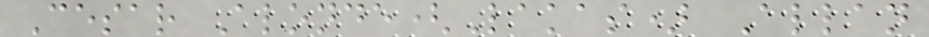Cesar Alonde(Lakas) Allan
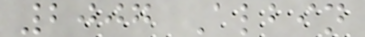2007 Albin
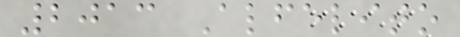2013 Alfelito
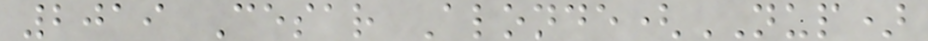2019 Cesar Alonde(NUP)
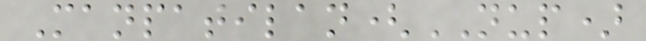Manpatilan(NUP)
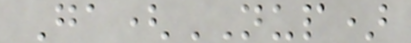Ga(NUP)
